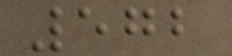572
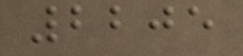2205
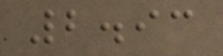2.93
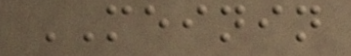MEININ
